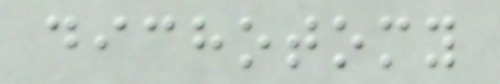dichotomy
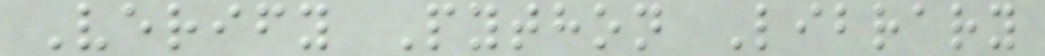Verify Python Library
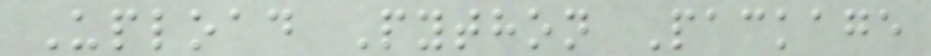Upload Python Package
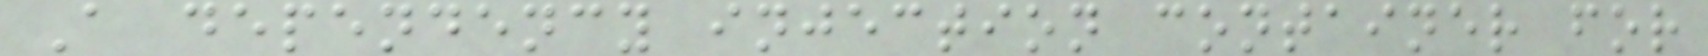A dependency injection container for
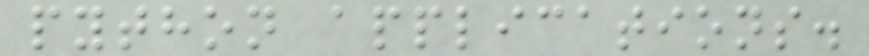python applications.
